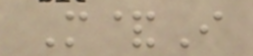M&I
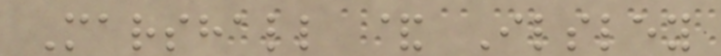Marshall & Ilsley
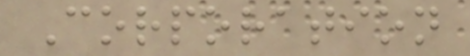Corporation
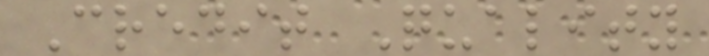Credit Quality
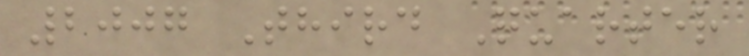2007 Third Quarter
